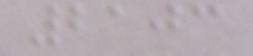2103
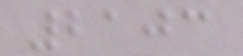2103
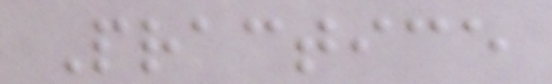Practice
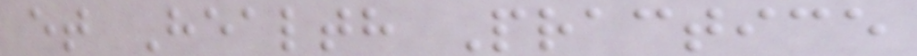et Health Practice
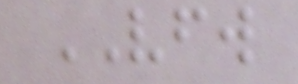VFW
